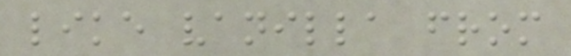like vanilla from
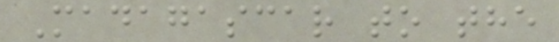Madagascar to the
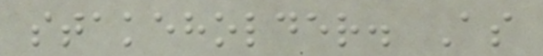stakeholder. As
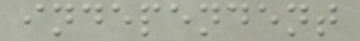independent
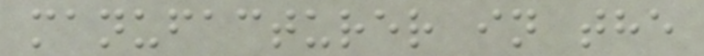manufacturer in the
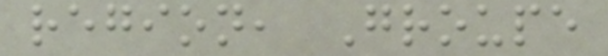region, Groupe
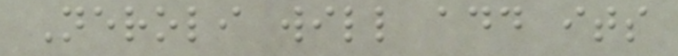Neroli will add its
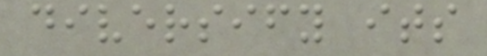diversify its
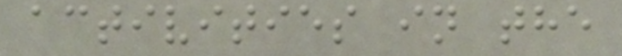activities in the
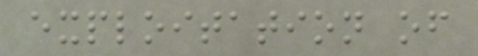exploitation of
